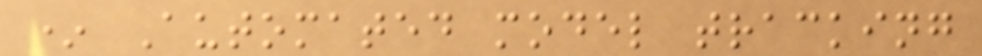* Automated model tracking
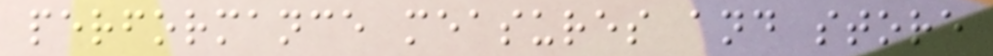performance measures and store
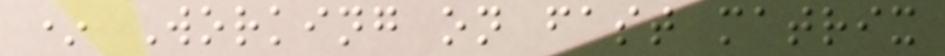* Working on fast matrix
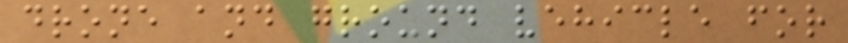drone and ground vehicle for
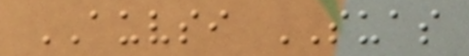AUVSI SUAS
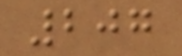207
